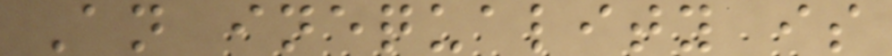An inequality is
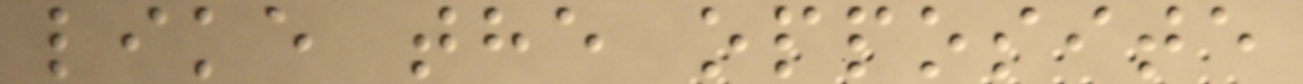like the opposite
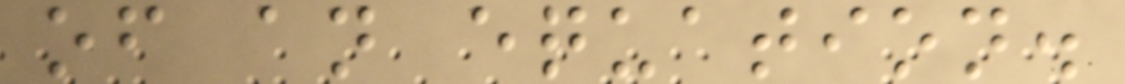of an equation.
